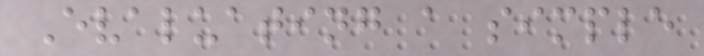Evaluating a simple
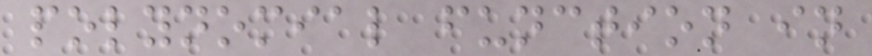polynomial function in
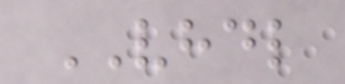VHDL
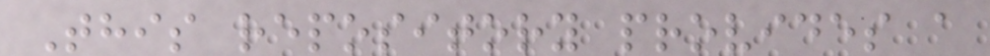This repository provides a
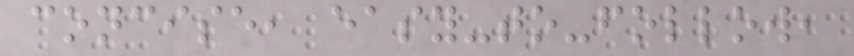concise, easy-to-follow,
